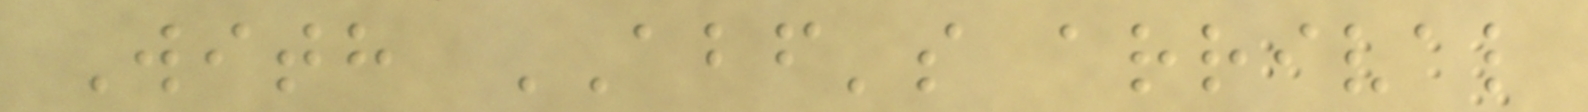With ABF's arrival
